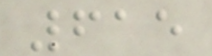615
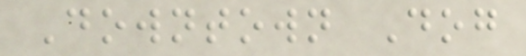Downtown Dog
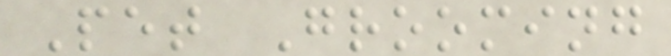Pet Grooming
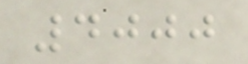4000
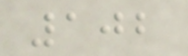102
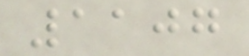1107
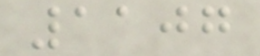1107
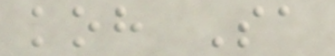koh Sa
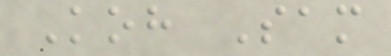Koh Sam
